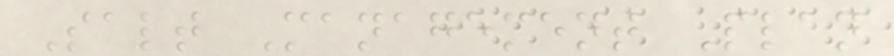Salt Management Plan
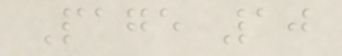Page 10
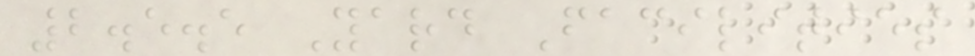2.5.5 Yard Facilities
